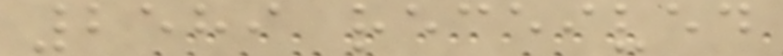2589 received
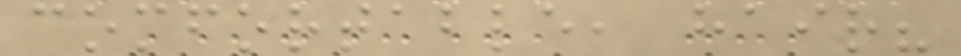comfortable, hair?
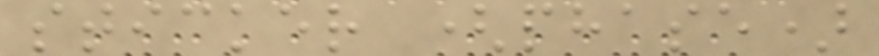sticker (phase)
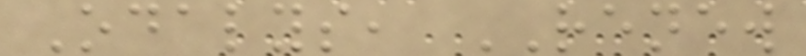Odalys, RENEW
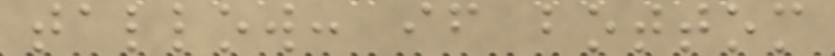tallow: if bottom
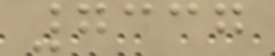7337
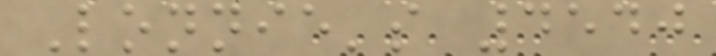Lonnie's 4540
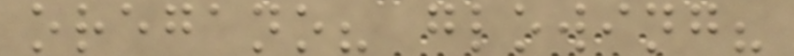oregano? glowing?
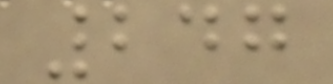247
